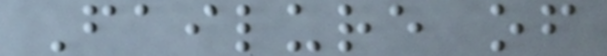Failure of
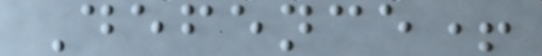Defence+
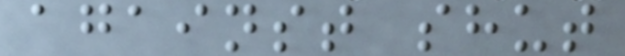against shut
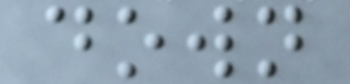down
